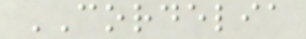CORDELIA
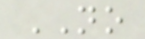NO
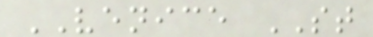VENICE ST
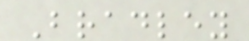Bradley
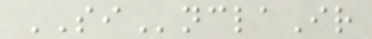SInclaIr
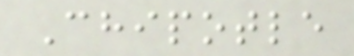Chipotle
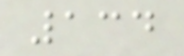134
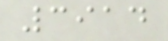3914
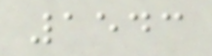1543
